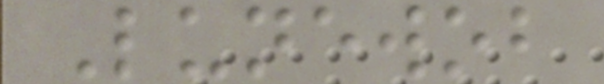Lunewob
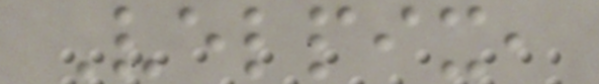Velpix,
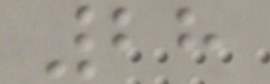28
